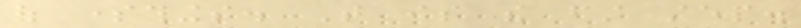of somethings. That is the first step.
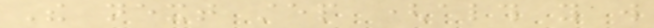The next step (although you will
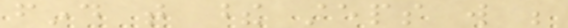find that these steps will be
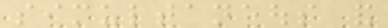simultaneous and
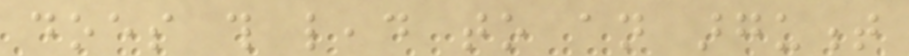does this lead to an argument
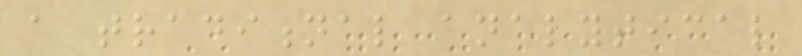a traditional analytical
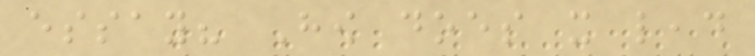essay? How does it lead
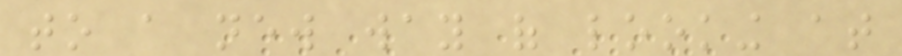to a new way of looking at
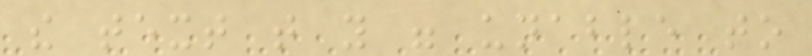the text that you were unable to
